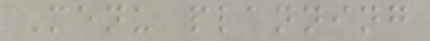Menu planning
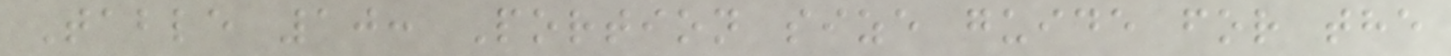Table 10: Portion size guide for the
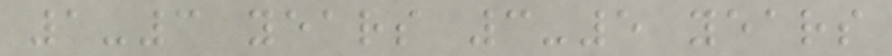1-3 years 3-5 years
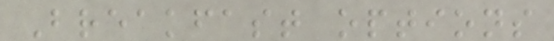Breakfast options
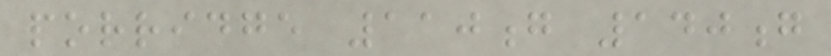porridge 110g 140g
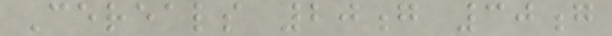Cereals 20g 30g
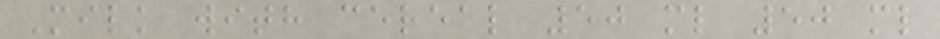Milk with cereal 50 ml 50 ml
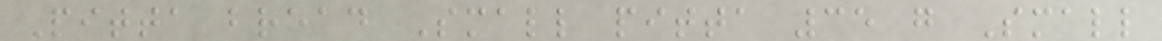Pitta bread Small pitta 35 g Small
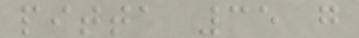pitta 35 g
